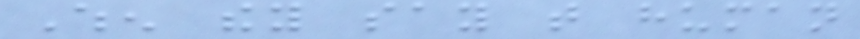When they say that human
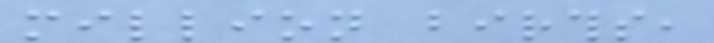million births,
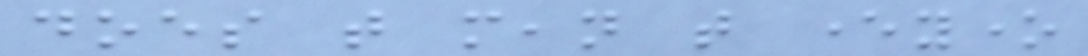does that mean that everyone
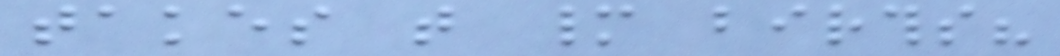takes that many births?
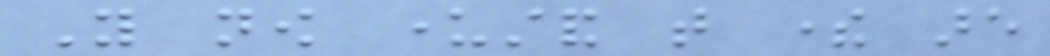You now understand that there are
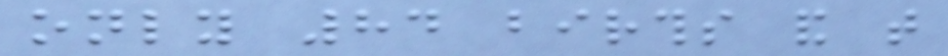only 84 births and that
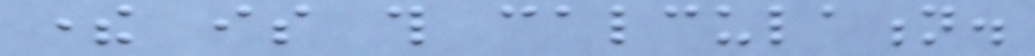there is this calculation.
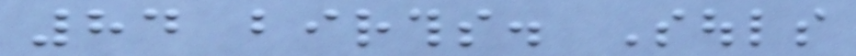84 births. Souls
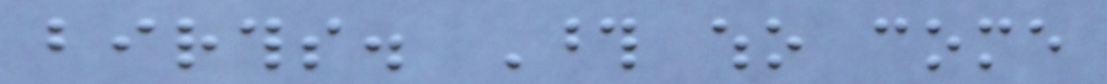births. Those who come
